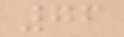76
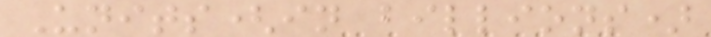Units(in billions)
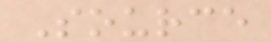Source
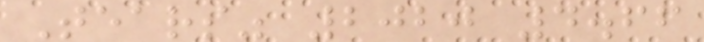Tears" 2020 4.66
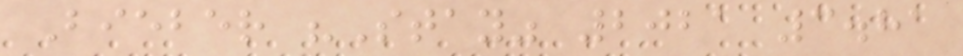Bieber "Stay" 2021 3.81
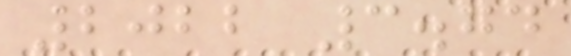2022 3.74
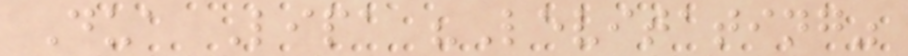Dua Lipa "Levitating"
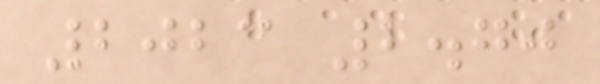2023 2.70
